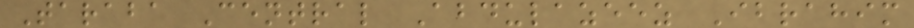Taraba Central Abdulazeez Ibrahim
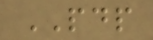PDP
